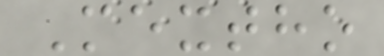Mextho
